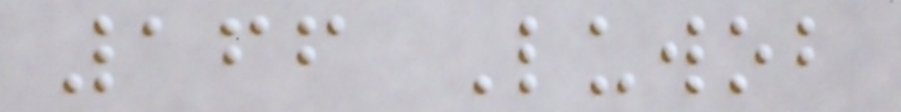166 Luwob
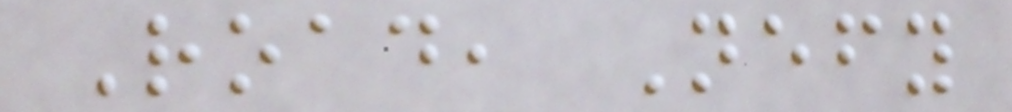Road, Nefy
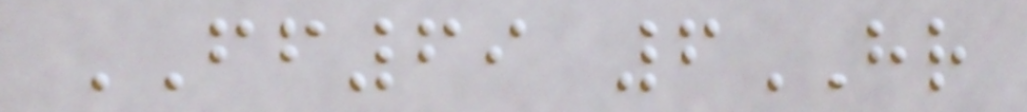FF69 6HR
